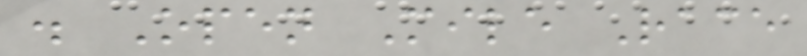. Open Mile Race
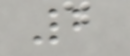2
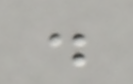.
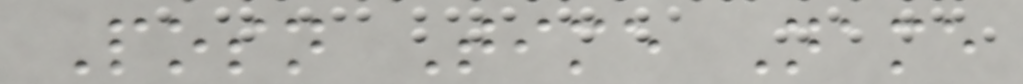Posn Time Name
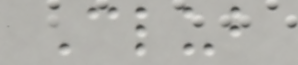Club
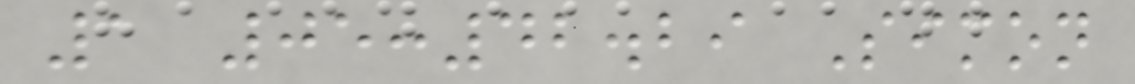1 05:42.29 Simon
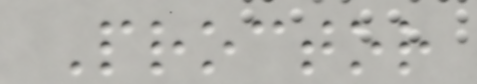Proctor
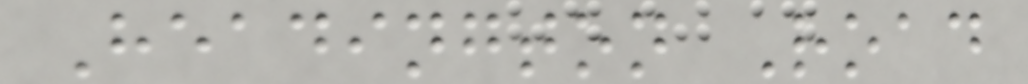Headington Road
